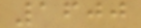1600
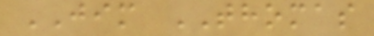JIM THOMAS
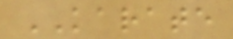KARATE
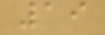19
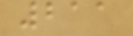211
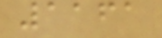1161
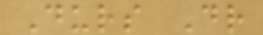Durs Dr
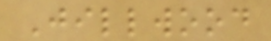Jillwood
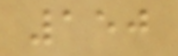150
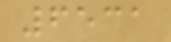6531
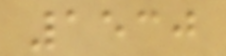1530
